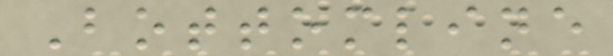Bottomline
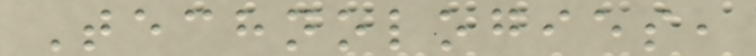Technologies,
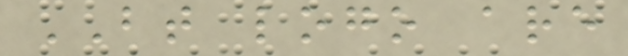BT logo are
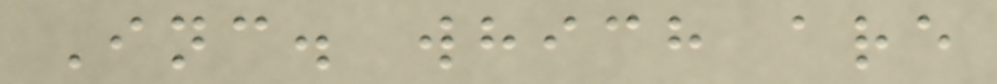Inc. which are
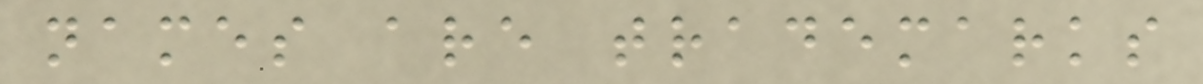names are trademarks
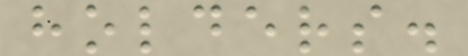holders.
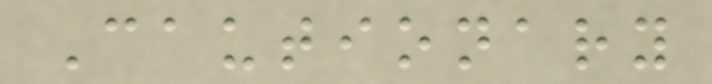Cautionary
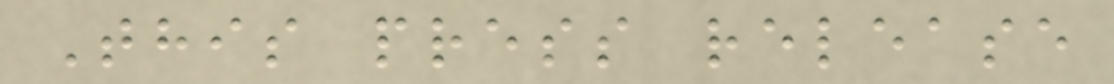This press release
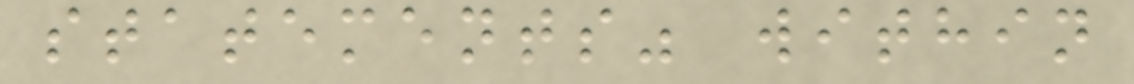statements" within
